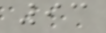93
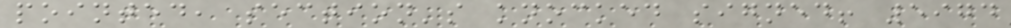pointed, section's knocked signed! 5974
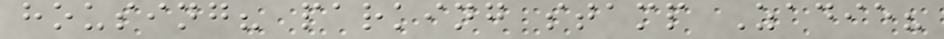housing? parking stamp Zadie?
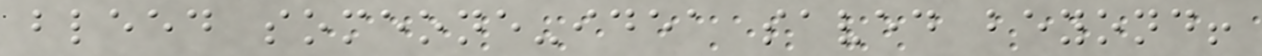bleed someone-idea saved beyond!
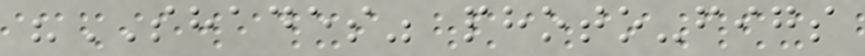"SHADES" photo-figs
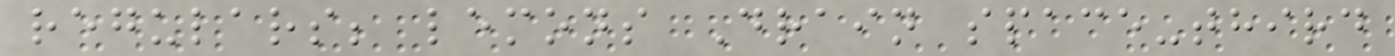regulars; lemons Drain space-third
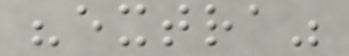"extra"
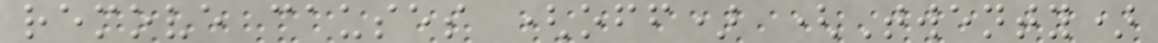remove causes (off) (Twenty)
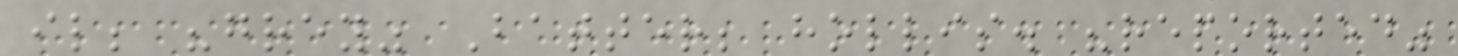il; "grey" Batter; hollis. "reported"
